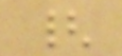{
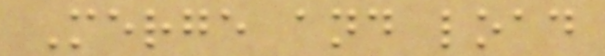Merge and load
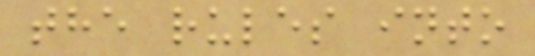the rules into
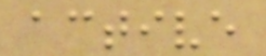active
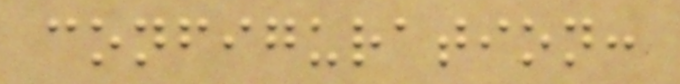configuration:
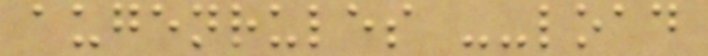augenrules --load
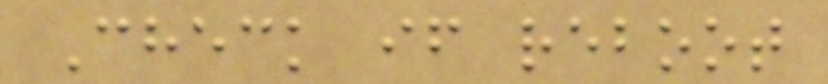Check if reboot
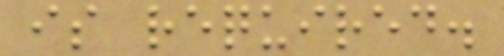is required.
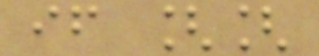if [[
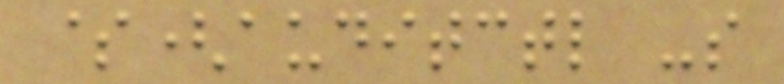$(auditctl -s
